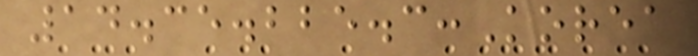14.35.225.3:Korea
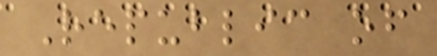Republic of
